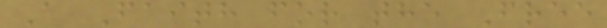A Faith for the Free
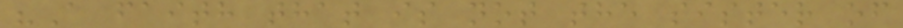"A faith that is not the sister of
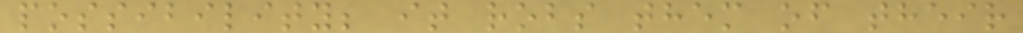possibility; it robs them of their
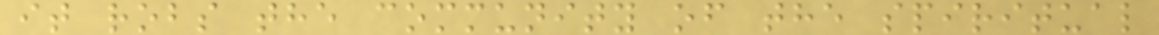it robs the community of the spiritual
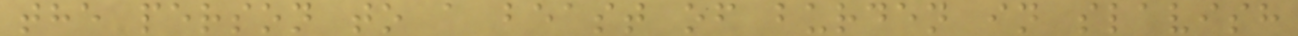the person to a beast of burden in slavish
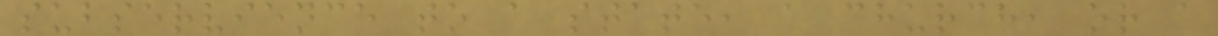subservience to a state, a church, or a
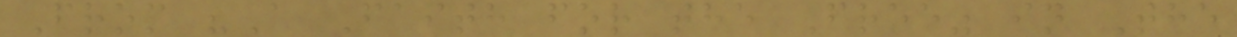From "A Faith for the Free" in The
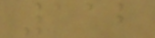112
